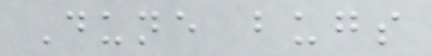Dune bugs
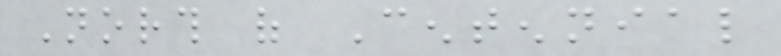North of Centennial
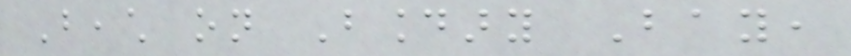Beach on Boundary Bay,
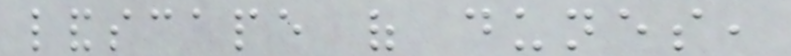landscape of dunes,
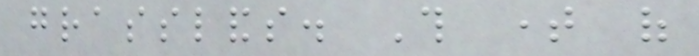grasslands. This time of
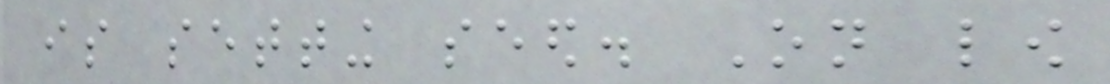is setting seed. On low
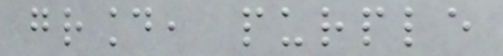ground, purple
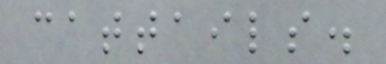cattails.
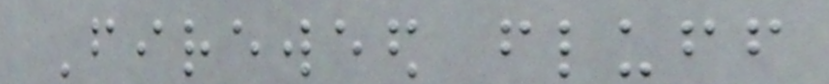Fireweed fluff
